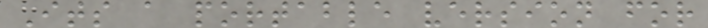Its a portable version for
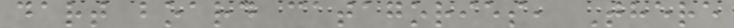dart board catagories, There
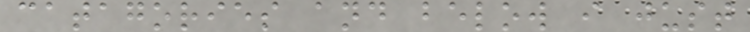catagories and below i just
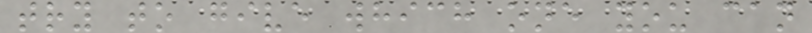try to give which one you can
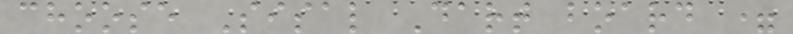choose Sisal Dart board =
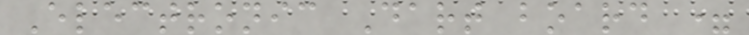Electronic Dart board =
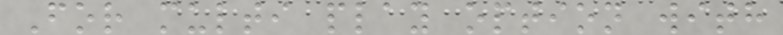For multi play option with
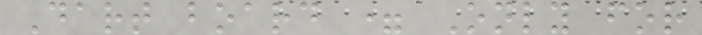Dart board = Only for
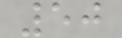50
